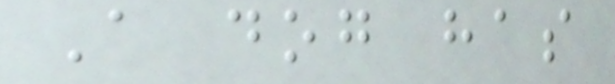A dog has
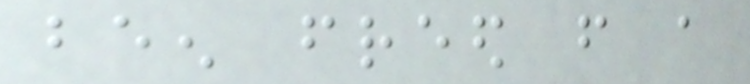been freed from a
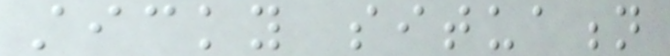sticky situation
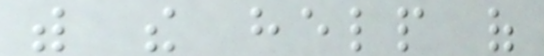with the help of
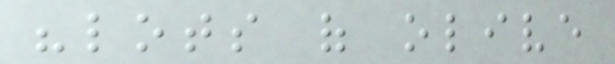"lots of olive
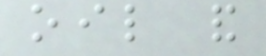oil and
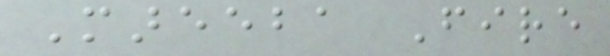Mareeba Fire
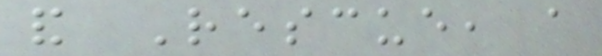and Rescue, a
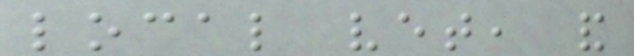local vet, and
